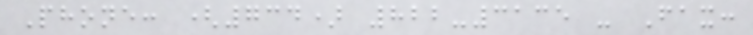Phone: (734) 822-3135 - Fax:
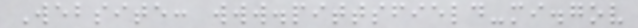Website: www.pittsfield-mi.gov
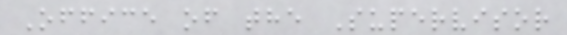Office of the Supervisor
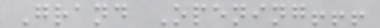Grand Opening!!!
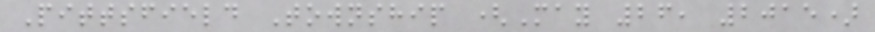Pittsfield Township (May 26, 2015)
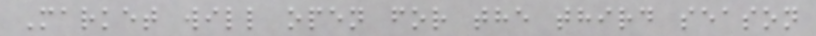Market will open for the third season
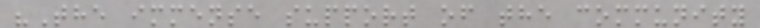"The immense support of the community
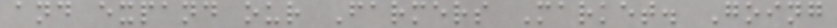and expand our Farmers Market. Going
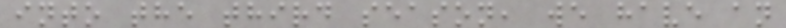into the third season, we have an
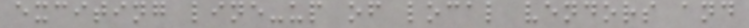exciting line-up of local vendors and
